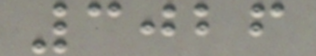3026
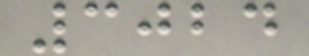3024
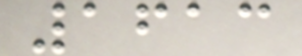1613
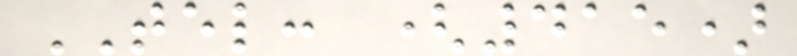TEL: (415)
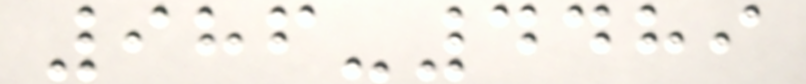986-4489
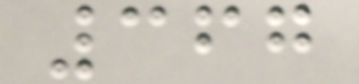367
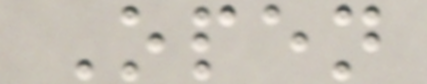Open
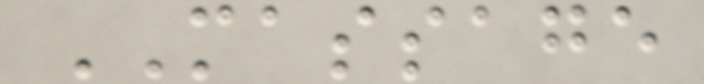MASSAGE
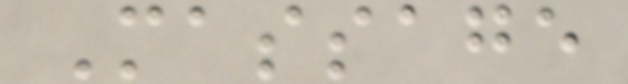Massage
